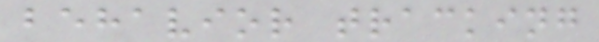behavior tracking
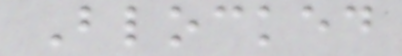Blocked
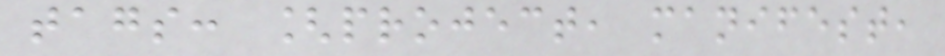tags: [project, manifest,
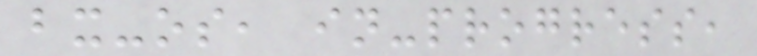bx-os, in-progress,
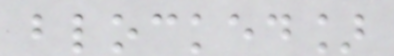blocked]
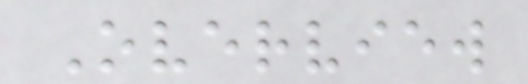Overview
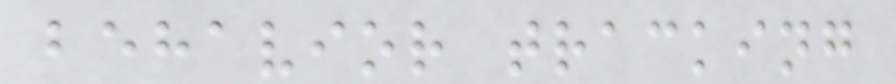behavior tracking
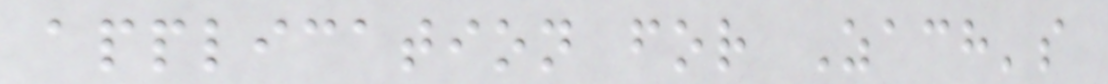application for Zach's
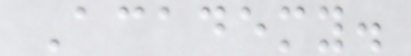Academy.
